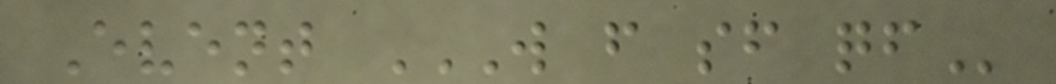Event W F SF QF
